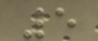5
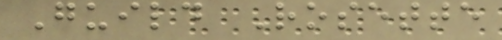Guild Rosette
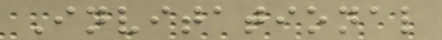Invitational
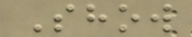Show
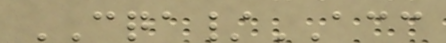CQA/ACC
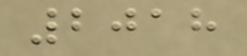2018
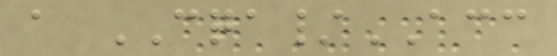a CQA/ACC
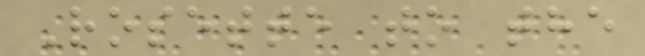Rosette to the
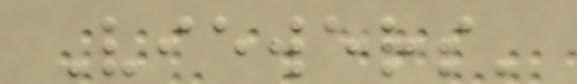Viewers'
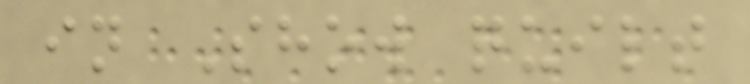in Show quilt
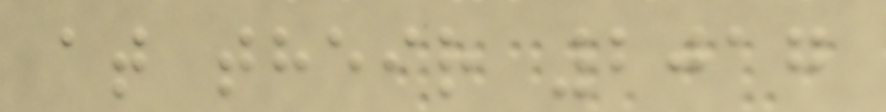at their 2017
